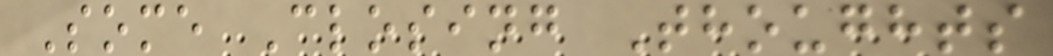Some Closing Thoughts
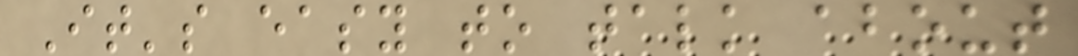It's easy to talk about
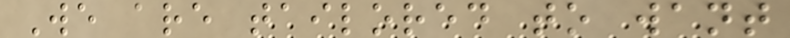We are tailored to want
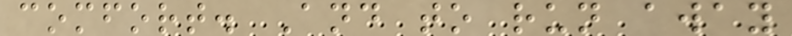comfort. And to run away
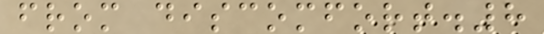from discomfort.8
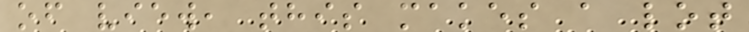of view, this makes a lot
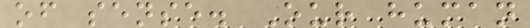of sense. Our human
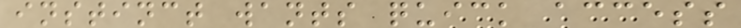instinct wants quick access
